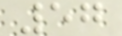57
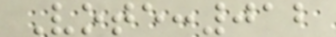Vote:012
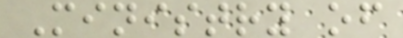Ministry of
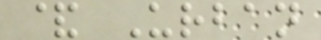& Urban
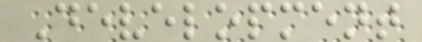Development
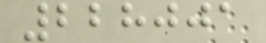228001
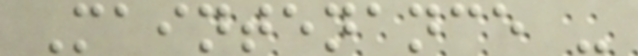Maintenance -
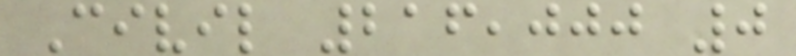Civil 216,000 0
